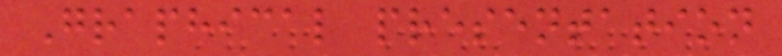Graphical presentation
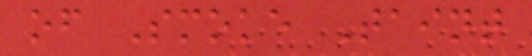of Smoke Taint
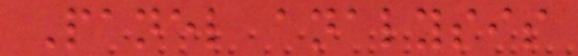Panel analysis
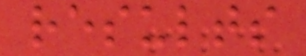results
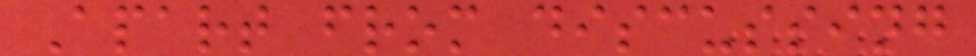Apart from discussing
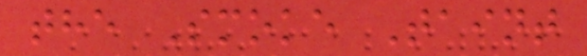the Smoke Taint
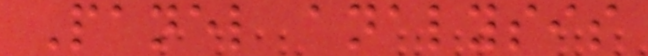Panel analysis
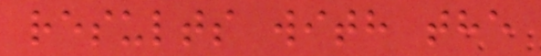results with the
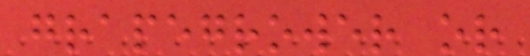grapegrower or
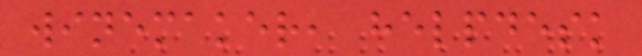winemaker, helpdesk
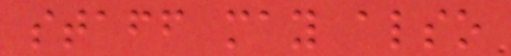staff may also
